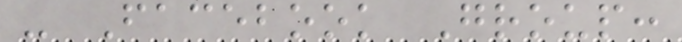- Facebook Group:
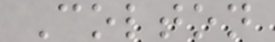Colton
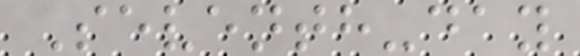Seventh-day
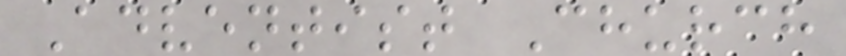Adventist Church
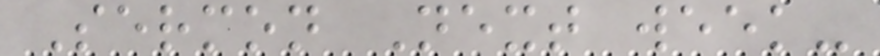Sermon Next week-
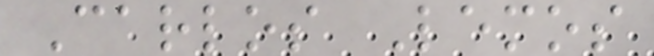Carlos Lemos
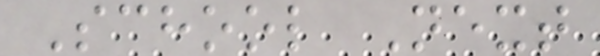School Next
